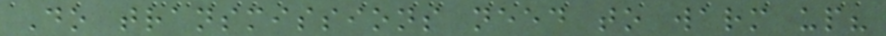Do transmissions need to warm up?
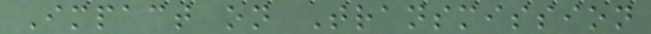Impact on Transmission
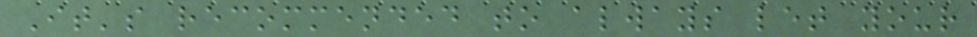It's recommended to always let your
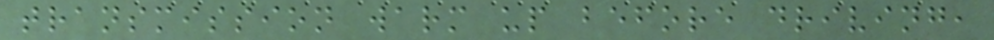transmission warm up before driving,
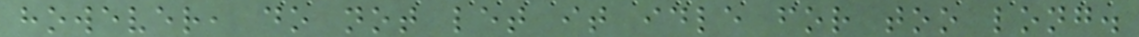however, do not let it idle for too long.
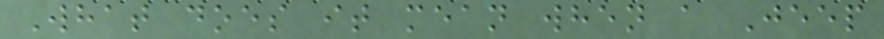What does it mean when a Jeep
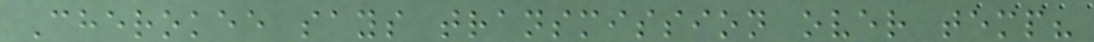Cherokee says transmission over temp?
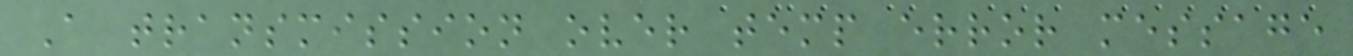A transmission over temp error message
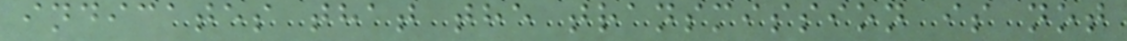indicates that the transmission is not
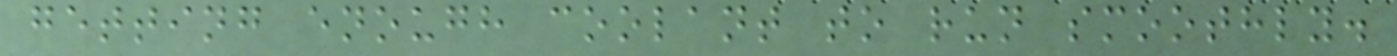getting enough coolant to run smoothly.
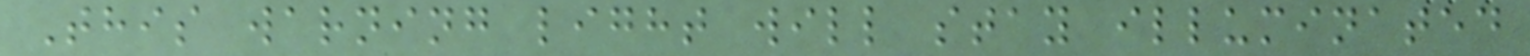This warning light will stay illuminated
